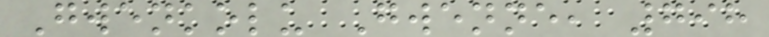Gwenkolu Gwenne, 798
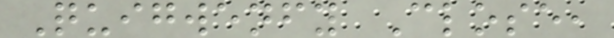Quigwenfy Close,
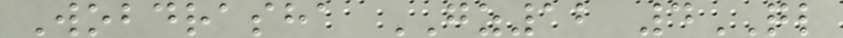Wobdrasha GZ12 4QL
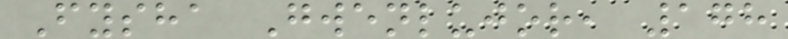Fysha Gwenlujor, 178
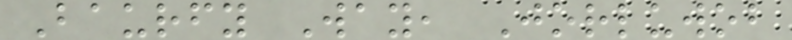Baurfy Way, Jorluwob
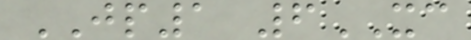JP1 6XC
